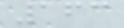163
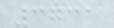3731
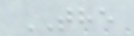THE
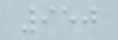950
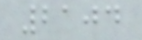2104
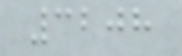3208
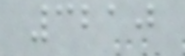3210
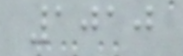1010
